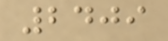2409
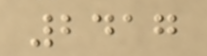2417
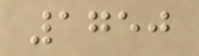1750
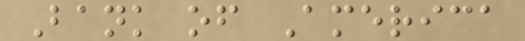Bank of America
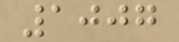1007
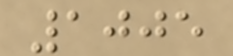1005
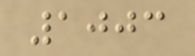1003
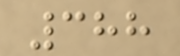388
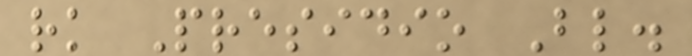rk Presidio Bl.
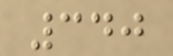340
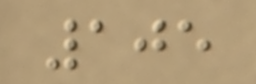105
